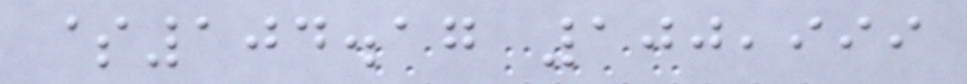$104.17 100,999
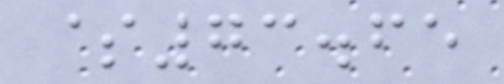$73.65
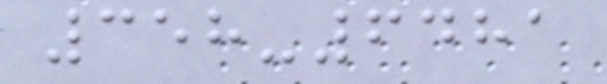358-6481
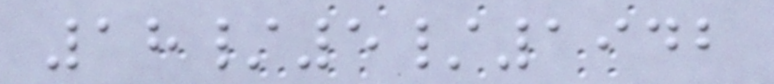18/5/1942
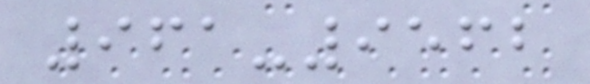961-9562
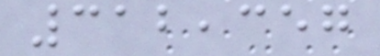312,357
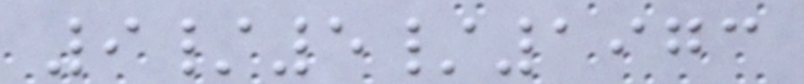9/5/1973
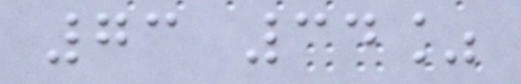73 34%
